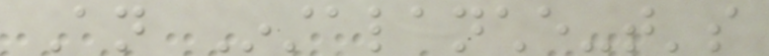An Instalanche-that's
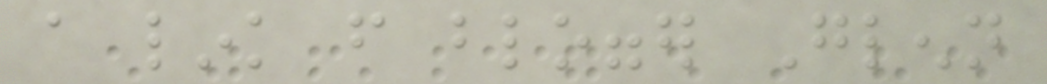a link from blogger Glenn
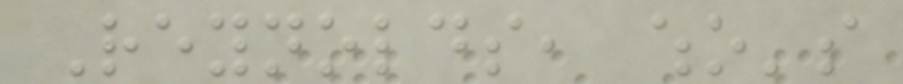Reynolds, who's
